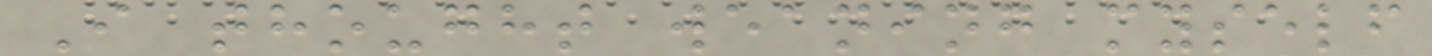I thought weaning myself
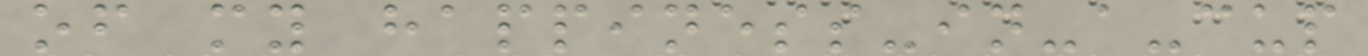of my happiness-in-a-cup
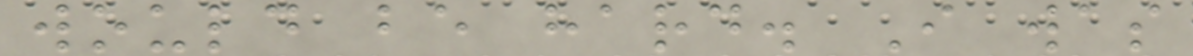would be hard. I was
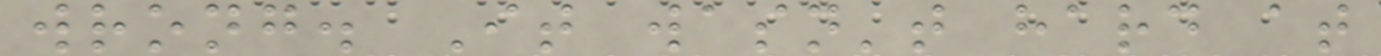wrong. It wasn't hard at
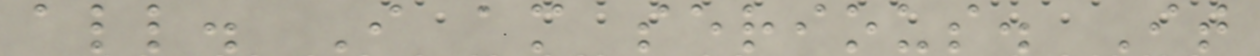all. I am serious. It
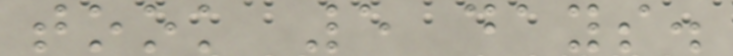took 5 days.
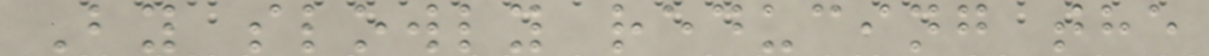By slowly reducing the
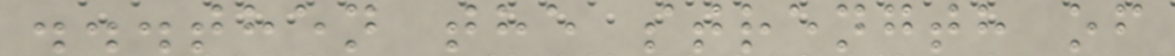...then the strength of
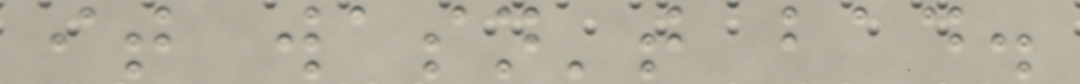it wasn't bad.
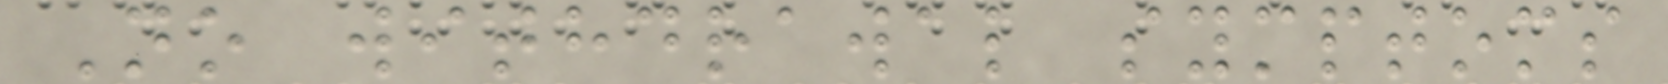No withdrawal symptoms
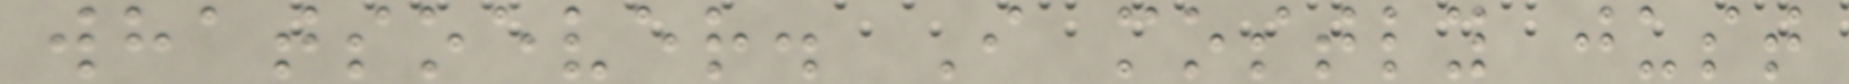whatsoever. I mostly just
